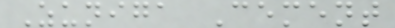Zuniga Cement
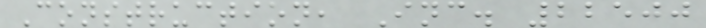Construction, Inc. 22500
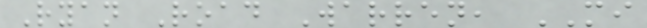Ryan Road Warren, MI
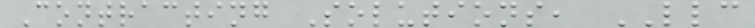Contracting Solutions, LLC
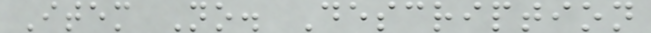Item No. Description
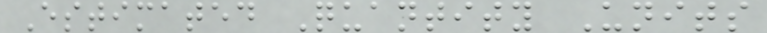Estimated Quantity Units
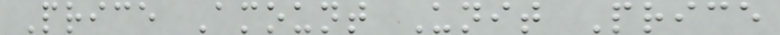Price Amount Unit Price
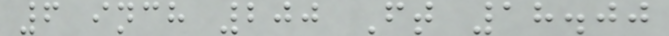6 inch 200 Ft 18.00
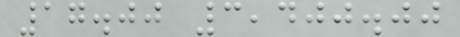17.00 3,400.00
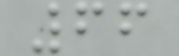66
